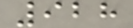928
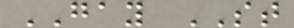GAY ST
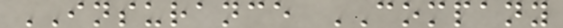INSURANCE COMPANY
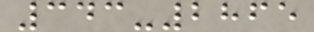343-2865
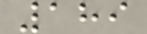189
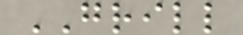GRILL
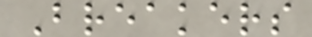Breakers
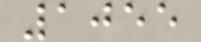1055
